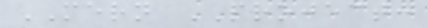MERN PROJECT:
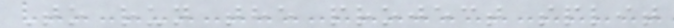To run the project split
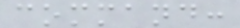command:
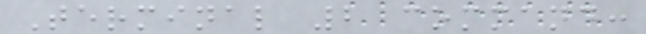Terminal 2 command:
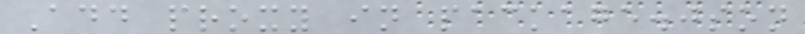Add proxy in package.json
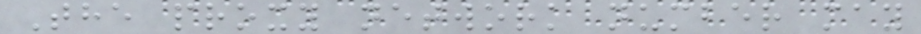The proxy network number may
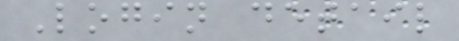Login detail
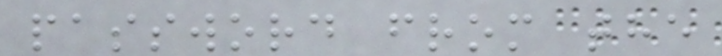password from the
